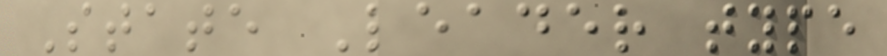State Leader type
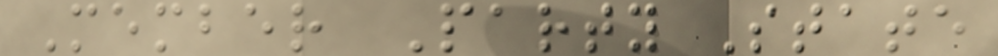Member Party State
